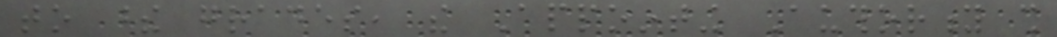to these grades, the Appointing Authority shall
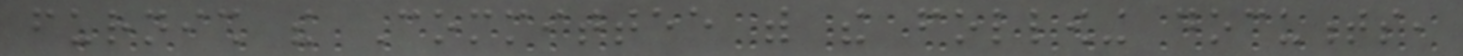furnish the Committee with the following documents,
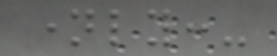namely:-
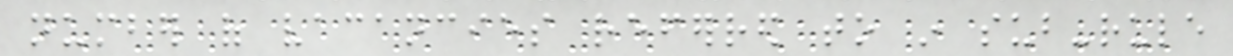number of vacancies referred to in sub-rule
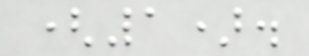(1).
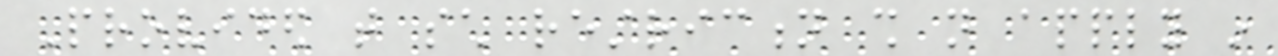Provided that such restriction shall not apply in
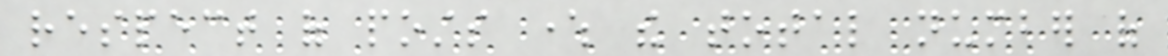respect of posts where the total number of
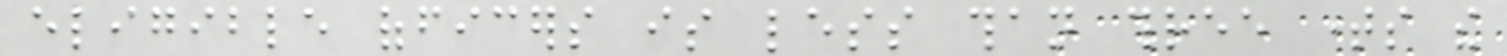eligible officers is less than three times the
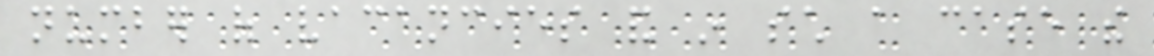number of vacancies and in such a case the
